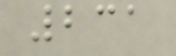231
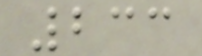233
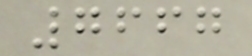7667
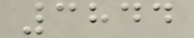3844
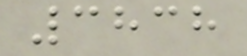3838
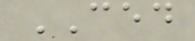CED
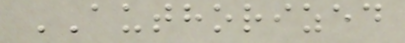AUTHORIZED
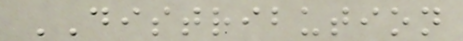DISTRIBUTION
